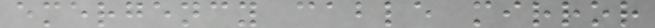emergency cable mirror
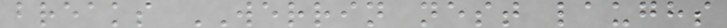breaks WERRIN nest laughs
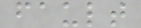fault
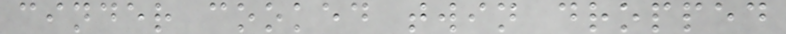cinder cooked twin dropped
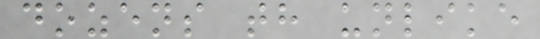dozens th unlike
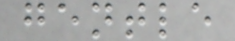gentle
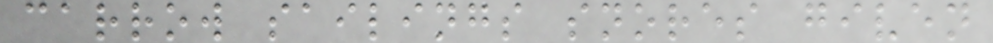carrow sailings snores given
